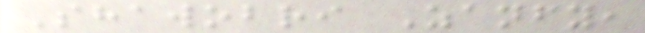Shawobri Zanfy,
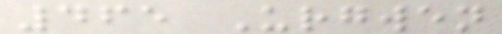465 Urgwen
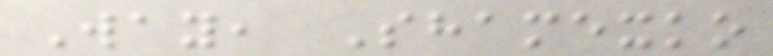Way, Shamexko
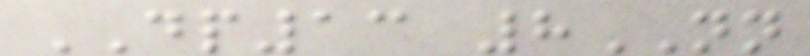DP13 8NN
